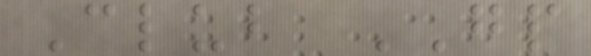Club GP
